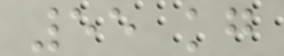55 kg
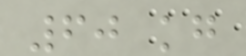60 kg
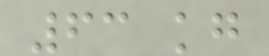63 kg
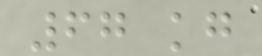67 kg
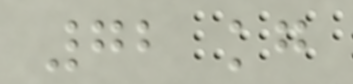72 kg
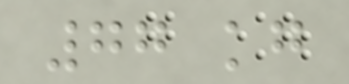77 kg
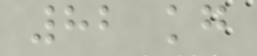82 kg
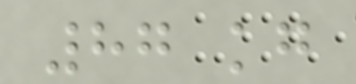87 kg
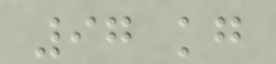97 kg
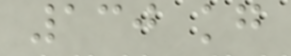130 kg
